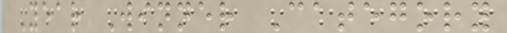Year Winner Category
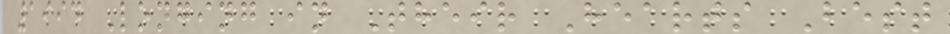1994 Longing in Their Hearts Best
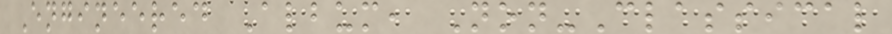Engineered Album, Non-Classical
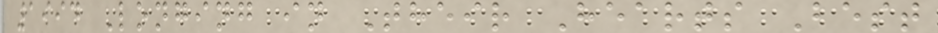1994 Longing in Their Hearts Best
